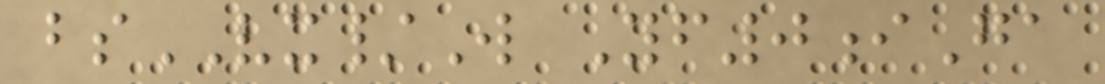bsVX/W Yf0iGa
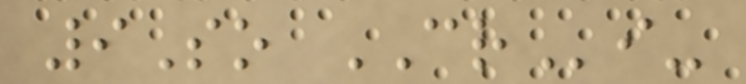9So CRi-
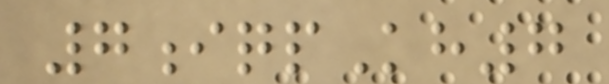7iqpKh7
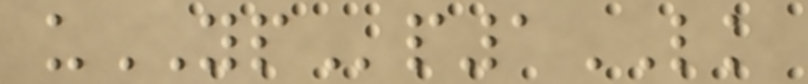uYPp1LK
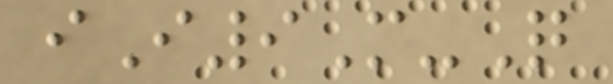iI9M-Q
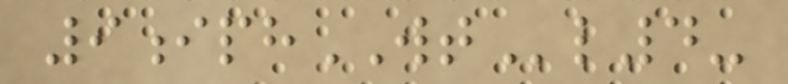9iphWTl4-
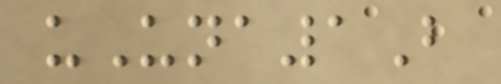uUna1B
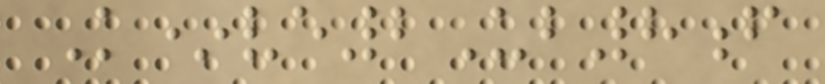K*ve2Ub8f
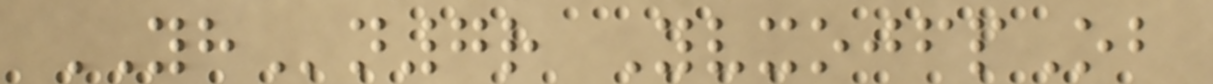YHn7r YvxojfpOb
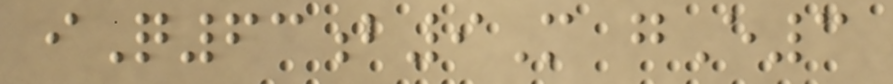iQ63b9M gE3
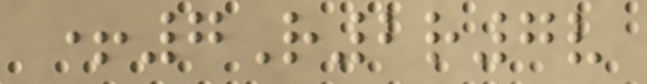+7R2r7v
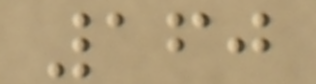160
